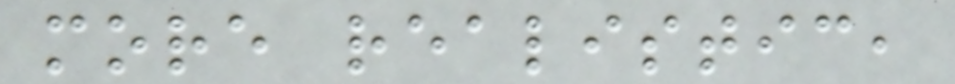more realistic,
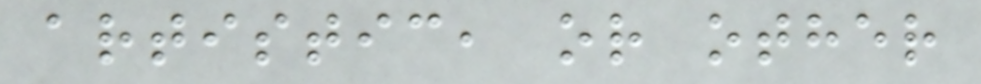artistic, or other
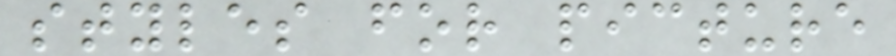styles for picture
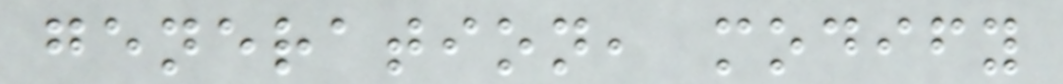generation, modify
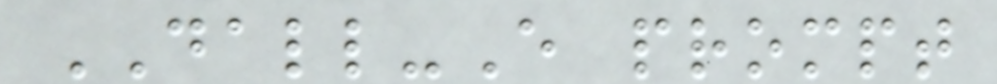DALL-E prompt
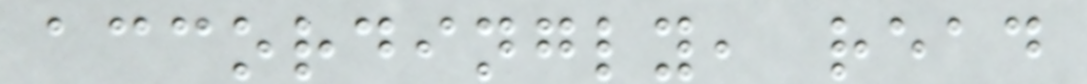accordingly, read
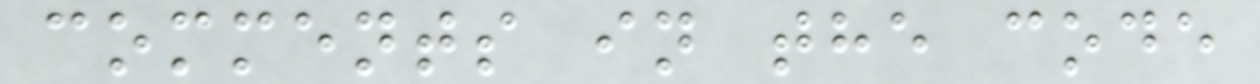comments in the code
